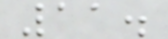11.
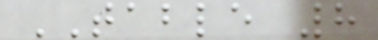TABLE 8
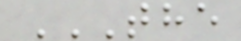THE
